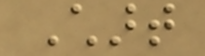Chart
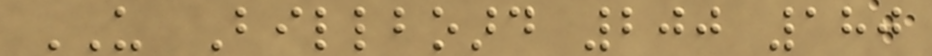US Billboard 200 180
